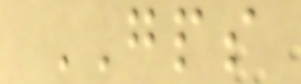GPS
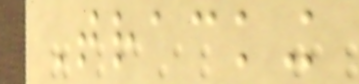Tracking
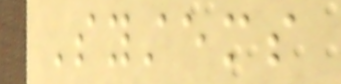Systems
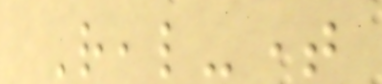Real-time
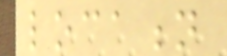location
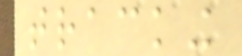tracking
